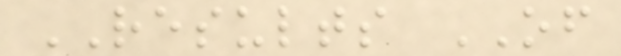RESULTS OF
